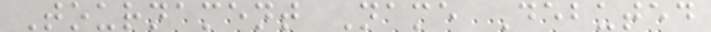Tournament Name Debuted
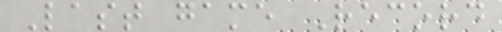Last game Record
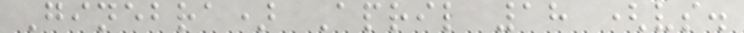Ginebra) April 18 (vs.
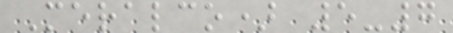Meralco) 5-7
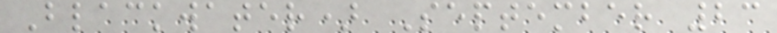Blackwater) September 23
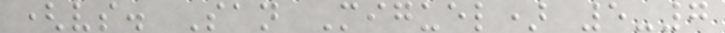(vs. San Miguel) 5-7
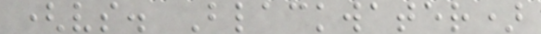(vs. Blackwater)
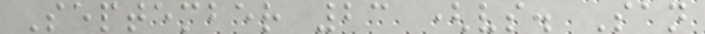September 23 (vs. San
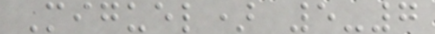Miguel) 5-7
